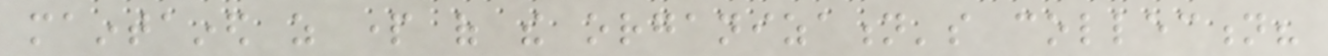maintained as part of the organization's collection?
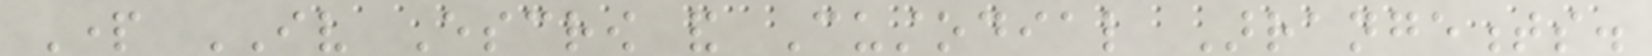Part IV Escrow and Custodial Arrangements.
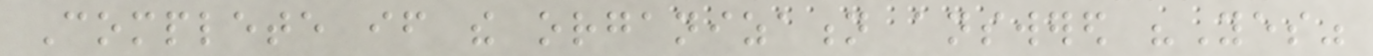Complete if the organization answered "Yes"
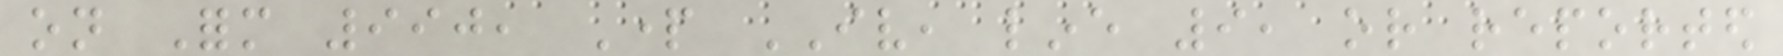on Form 990, Part IV, line 9, or reported
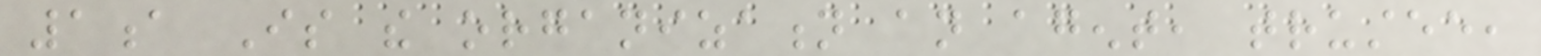1a Is the organization an agent, trustee,
